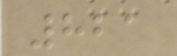821
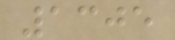1305
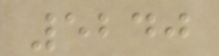5240
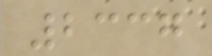2337
